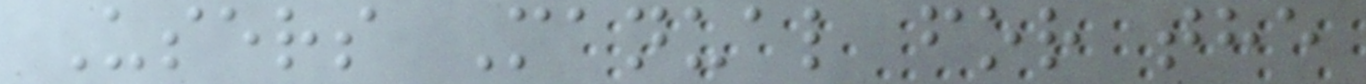Users Manual for the
